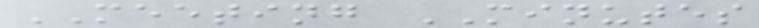MEETING MINUTES
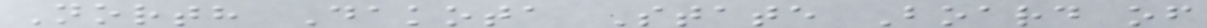North Dakota State Board of
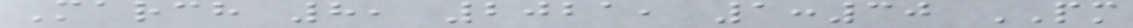March 8, 2021, 1:30 PM
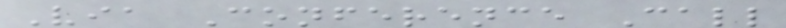Via Conference Call
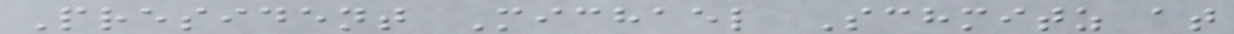President Michael Schmitz at
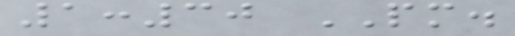1:30 PM.
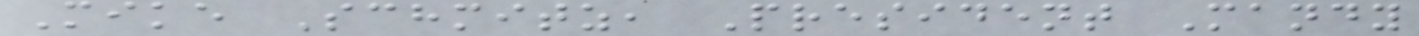Mike Schmitz, President Mandy
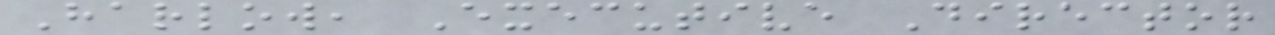Harlow, Executive Director
